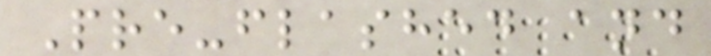Pre-flashed and
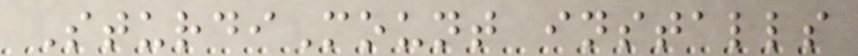SturdiMount installs
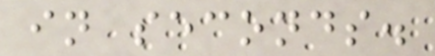in seconds.
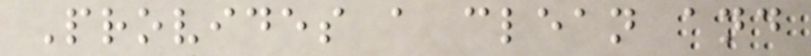Provides a clean and
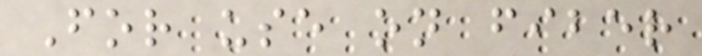For use on fiber
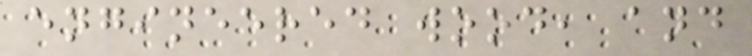engineered wood, and
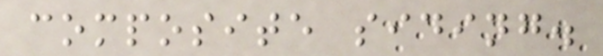composite siding.
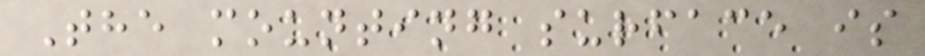The mounting surface is
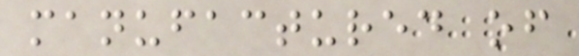manufactured of
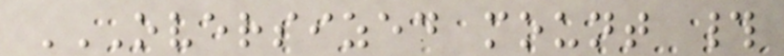OVERSIZED MOUNT #
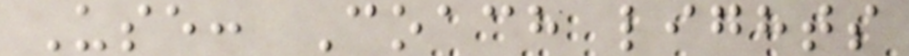Use: Coach lights
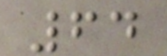64
